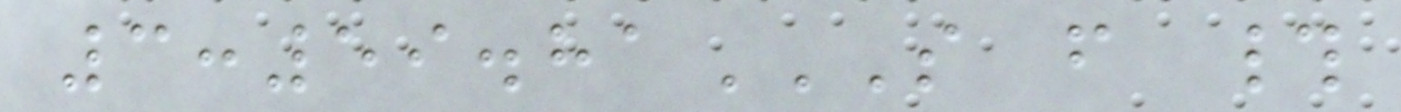3:59.81S F #
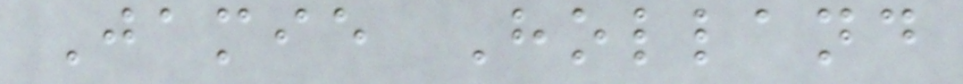Jamie Holland
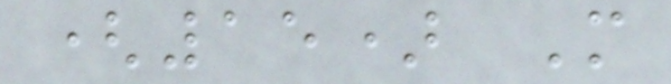(15) M
